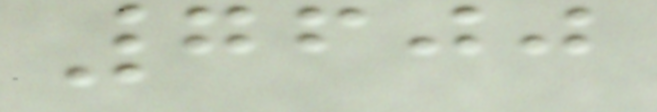7600
